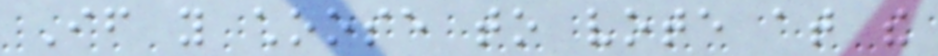If you choose to vote at the
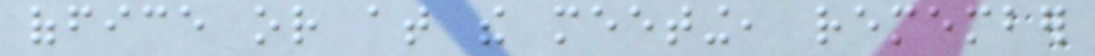office or at the meeting, remember
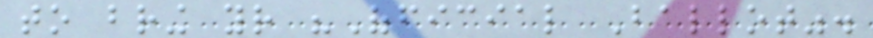to bring your "Official Ballot".
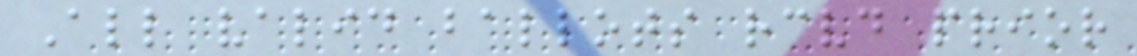All valid ballots received prior
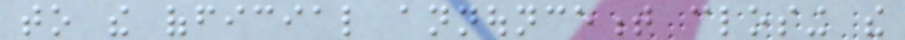to the official announcement closing the
